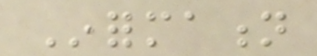Information
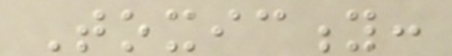Toxicity:
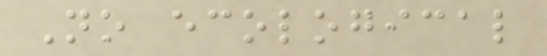No ecological
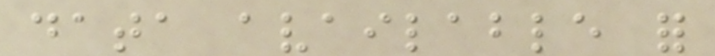data available for
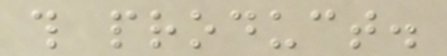this product.
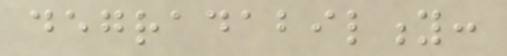degradability:
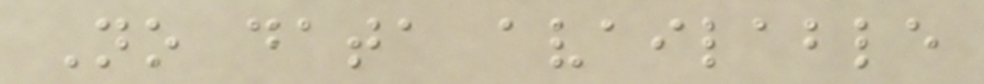No data available
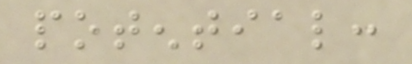potential:
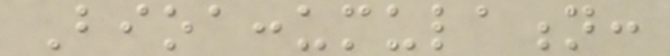Bioaccumulation:
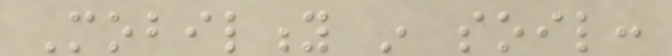Mobility in soil:
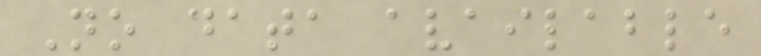No data available
